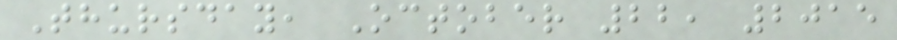Thursday, October 22, 2015
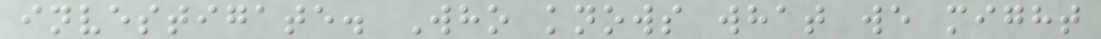investigate. Who knows what we might
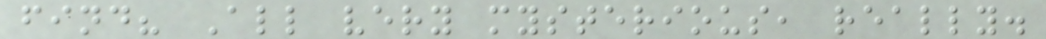find? All very mysterious, really.
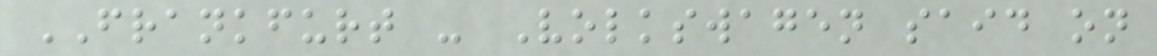FRANKFURT - Volkswagen said on
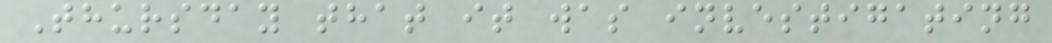Thursday that it was investigating
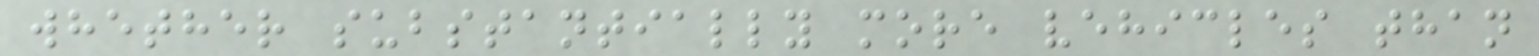whether substantially more vehicles than
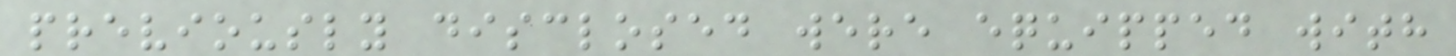previously disclosed were equipped with
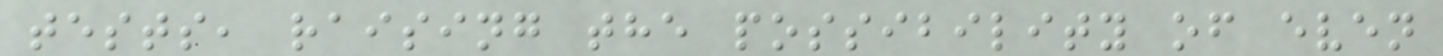tests, raising the possibility of even
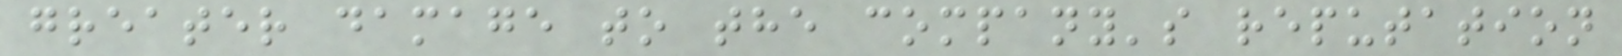greater damage to the company's reputation
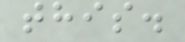this.
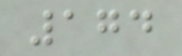174
